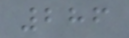286
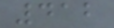412
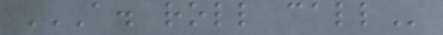A. ROLL CALL
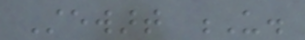Stewart U.
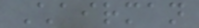Chairman
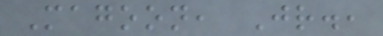Magoon, Jr.,
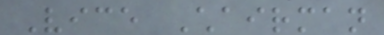Vice Chairman
